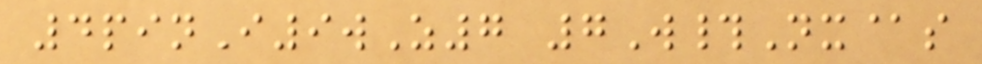4pinI9wZ7 7W#Nx@s
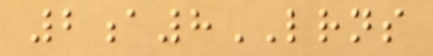2a8LRNS
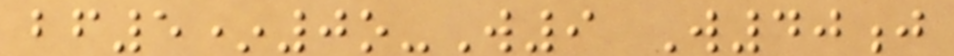bf5*0o-W9 W40j
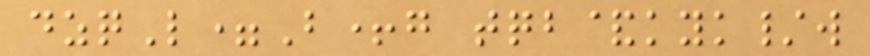dzqL=B+g tqb&kyk/w
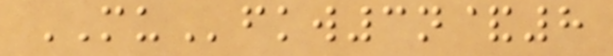MUfkw3n&8
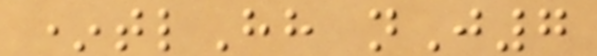*tlHh nJ7
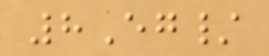8Eg/
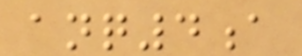anq4a
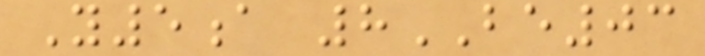Y5a 8BE03
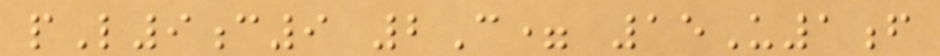pL9c9 2C= 15U1f
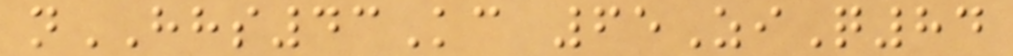nHHS43Kc 65ZiQ84
